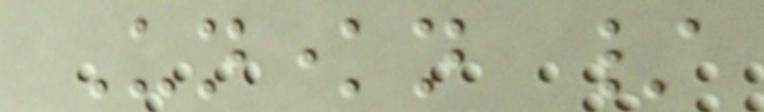Unknown /
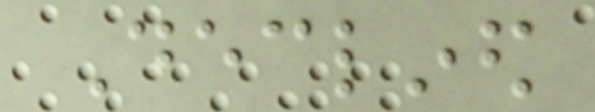Declined
